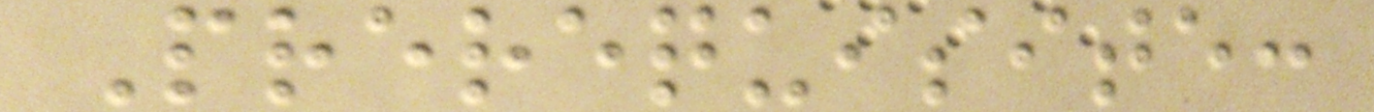Prerequisite:
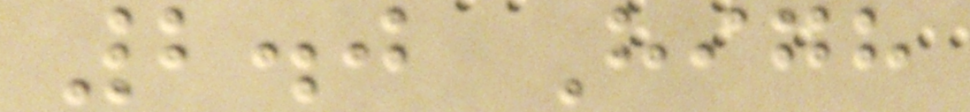2.0 High
